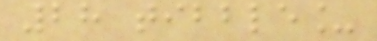28 tibble_
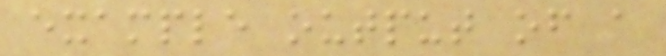example output of a
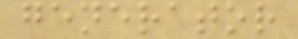generator
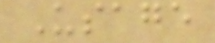Usage
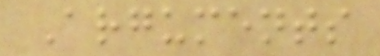Arguments
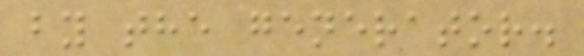by the generator.
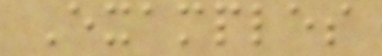Examples
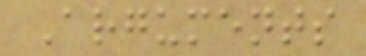Arguments
